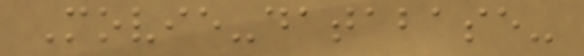Movie-database-
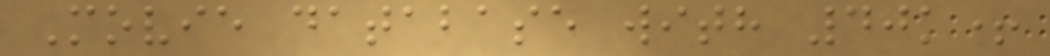Movie database with 40k+
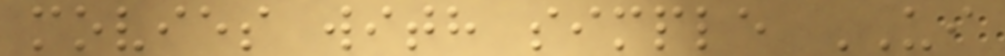movies with simple UI
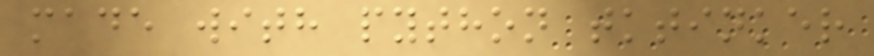made with python tktinker
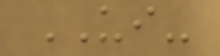UI-
